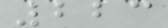223
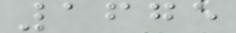1675
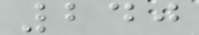240
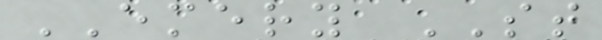EMERY ST
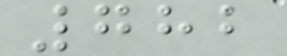782
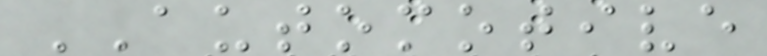AUTOMOTIVE
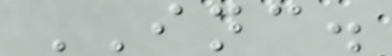INC.
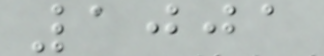1001
